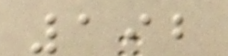192
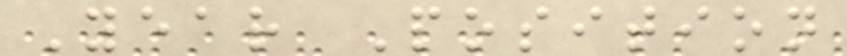Year Position
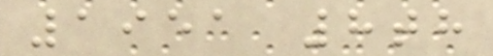1951 8th
